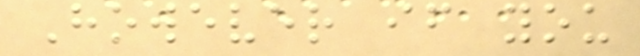However if you
